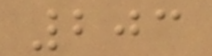203
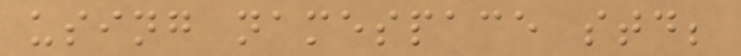using namespace std;
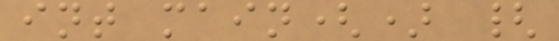int main() {
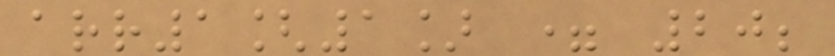arr1[1] = 20;
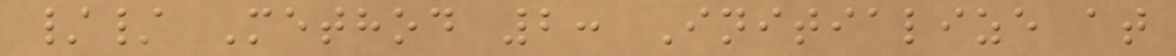// Method 2: Initialize at
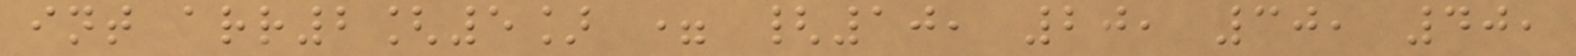int arr2[5] = {10, 20, 30, 40,
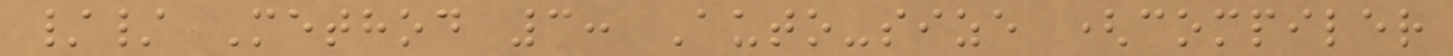// Method 3: Auto-size (compiler
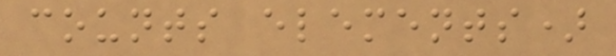counts elements)
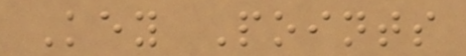Key Points
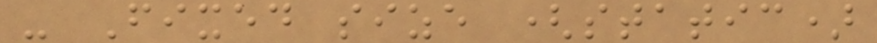- Fixed size (static)
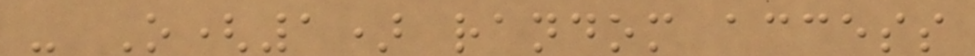- O(1) random access
